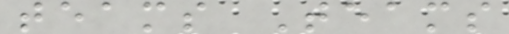teams Teams
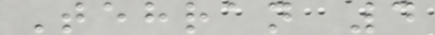Tehran 4
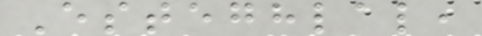Esteghlal,
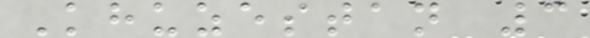Khuzestan 3
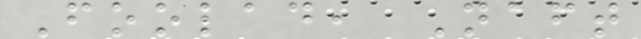Foolad, Naft
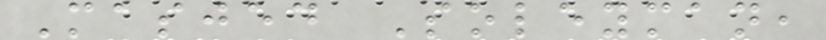Masjed Soleyman,
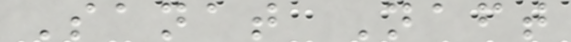Sanat Naft
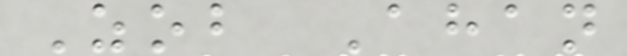Zob Ahan
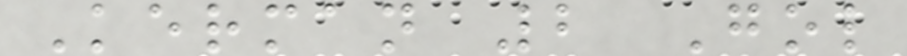Kerman 2 Gol
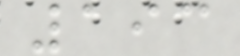193
